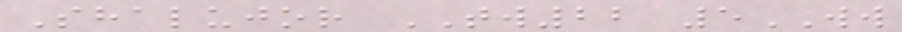Shalujor TW22 5WW
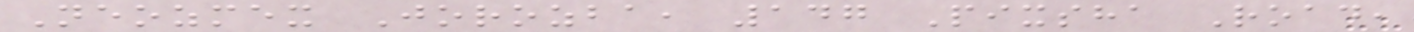Neozmex Jorozba, 147 Pixsha Road,
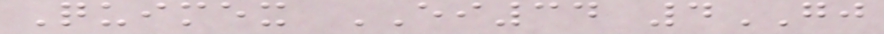Quimex EI34 4GJ
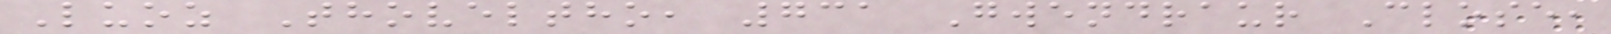Luoz Thoveltho, 731 Gwendraur Close,
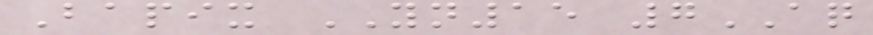Bapix YN15 7AQ
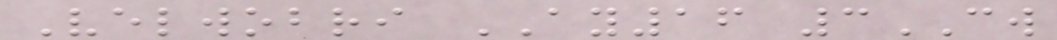Velwobri AY16 3CW
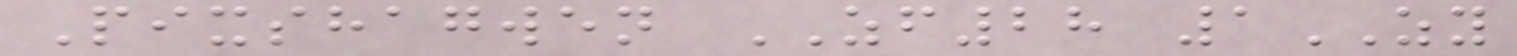Pixshagwen ZF28 1ZY
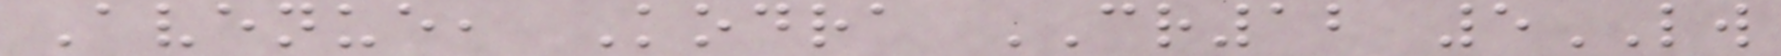Avenue, Kodra CR12 5LW
